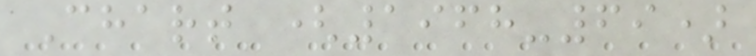Chart (1968-69)
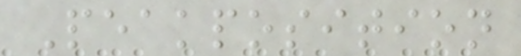Peakposition
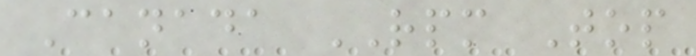Canada RPM Top
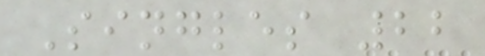Singles 22
